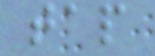tap
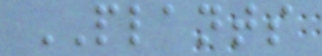PLANTS
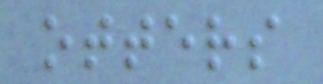otters
